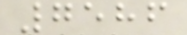7586
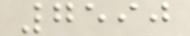7590
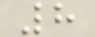8
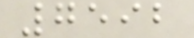7592
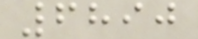6890
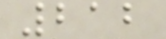212
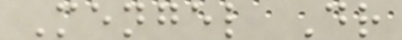Mengel Dr
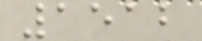1512
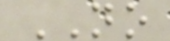NO
